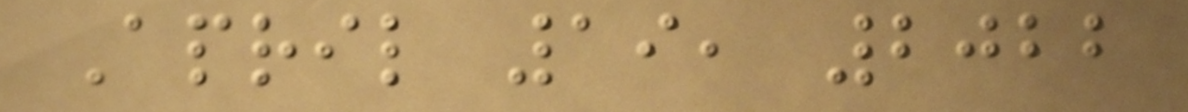April 19, 2022
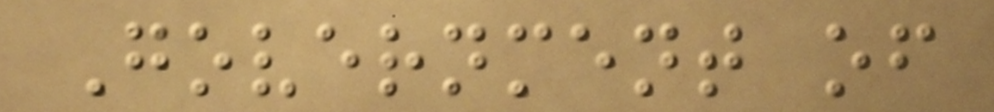Government of
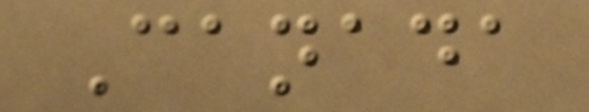Canada
